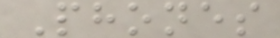Phones
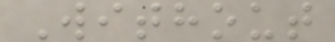Without
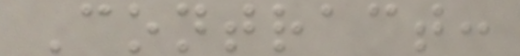Contract:
